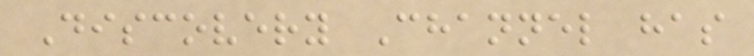Discovery Channel has
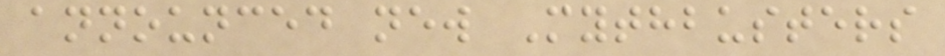announced new Mythbusters
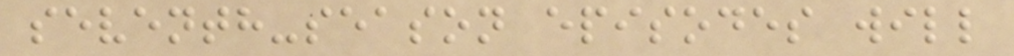seventh-season episodes will
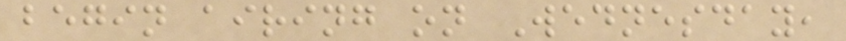begin airing on Wednesday,
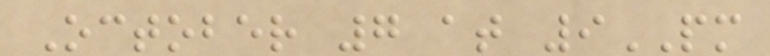October 7 at 9PM
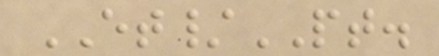ET/PT.
